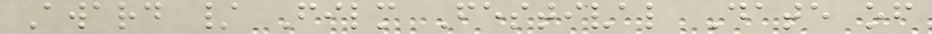Award / Film Festival Date of
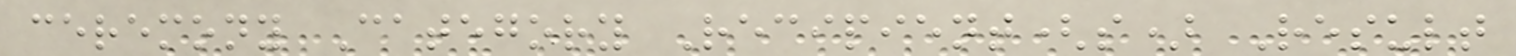ceremony Category Recipient(s) Result
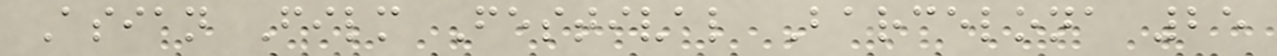Asian Film Festival Barcelona 25
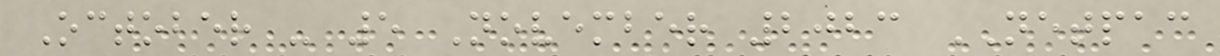October - 5 November 2023 NETPAC
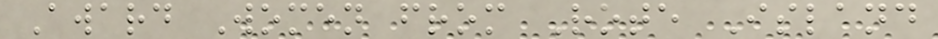Award Women from Rote Island
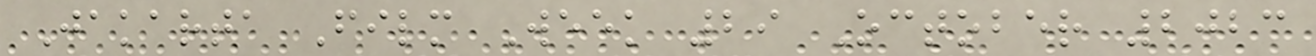Jakarta Film Week 29 October 2023
